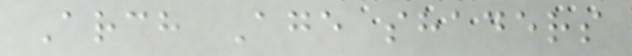Arch Age shaders
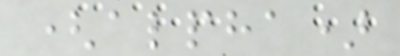(alpha)
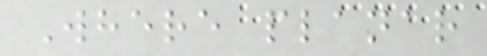Where planar
